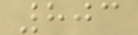803
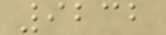9232
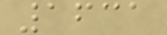1631
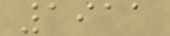1911
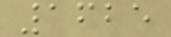1625
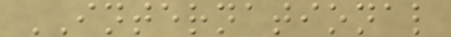INTERNATIONAL
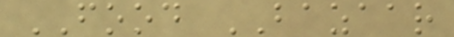FOOD BAZAAR
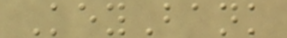KeyBank
